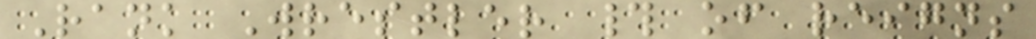Rank Wrestler # of reigns
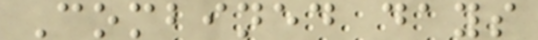Combined days
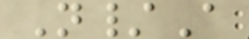N/A
